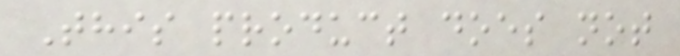This product does not
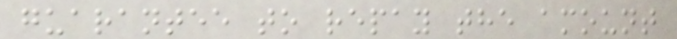guarantee to repay the amount
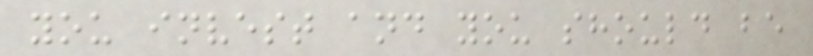you invest and you should be
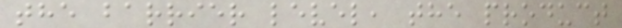the barrier level, the product
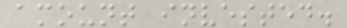amount invested.
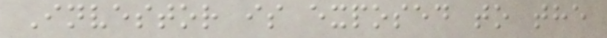Investor is exposed to the
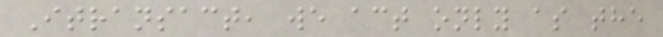Itransact, we act only as the
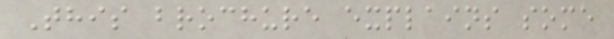This brochure explains some
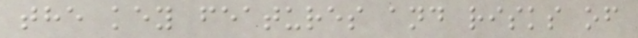the key features and risks of
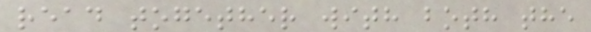read together with both the
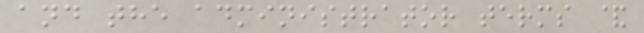and the administrator terms &
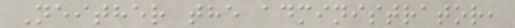Neither the administrator,
